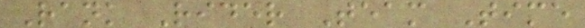Rank Rider Team Time
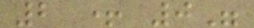2 + 0"
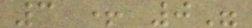3 + 0"
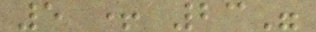5 + 23"
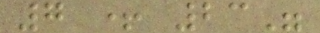7 + 23"
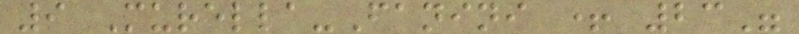9 Murella-Fanini + 23"
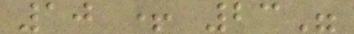10 + 23"
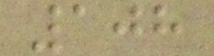108
